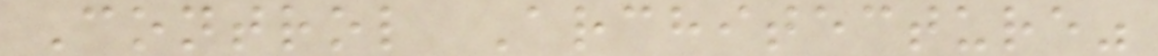Control Architecture"
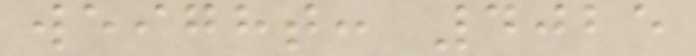weight: 4025
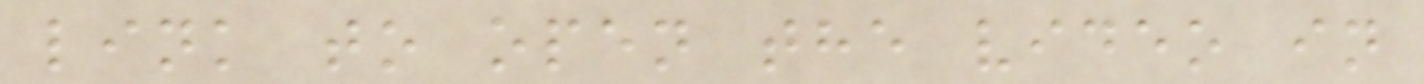link to open the video in
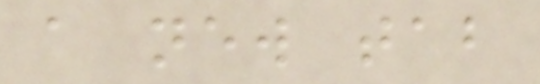a new tab
